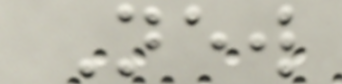New
